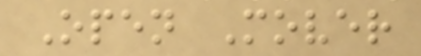Open Mover
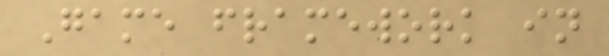Game framework in
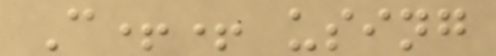C++ using
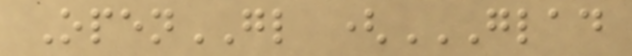OpenGL (GLAD
